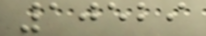10529
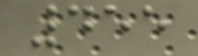455
